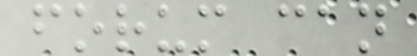forum can
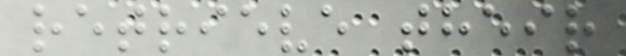retrieve their
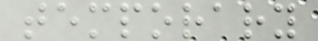temporary
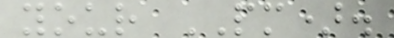your PM).
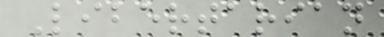Libertarian
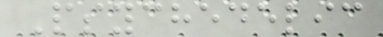Psychedelic
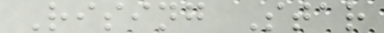Rising Star
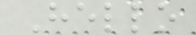Hello
